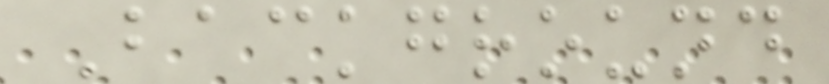Background
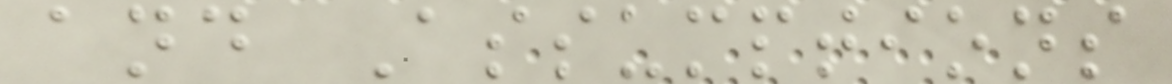and Assumptions
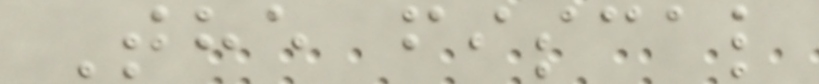The fiscal
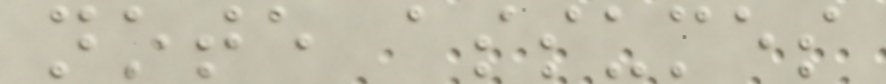note assumes
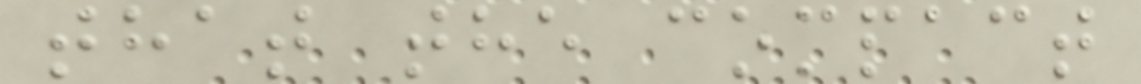that the compact
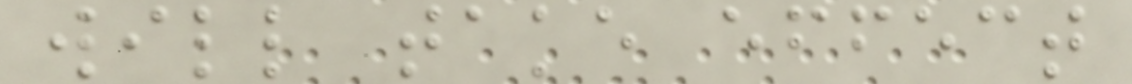will take effect
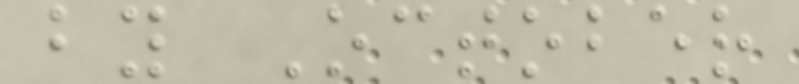by October
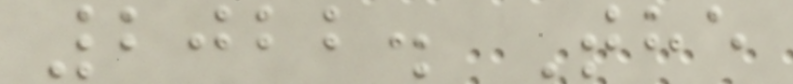2022. The
